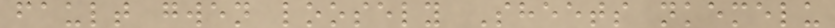fault gwen loosely Sheets nkemelu
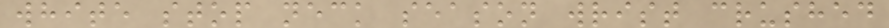white stop neck season wrist crushed
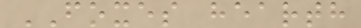FOXES hearth
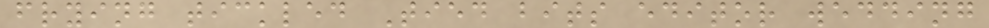frying tickled Tied bits editor wedding
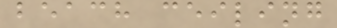beach ceiling
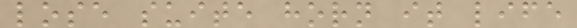lose suite horn it life
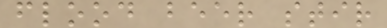flood beer stir
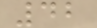42
